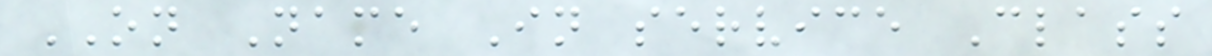ON Name In service Class
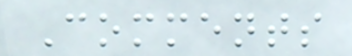Comments
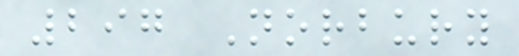297 Norbury
